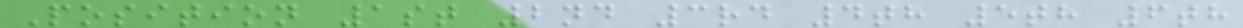Position 1st 2nd 3rd 4th 5th 6th
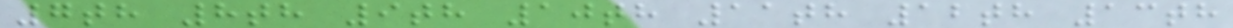7th 8th 9th 10th 11th 12th 13th
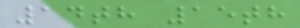14th 15th
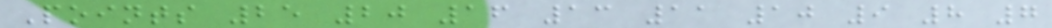Points 25 20 16 13 11 10 9 8 7
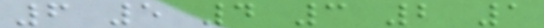6 5 4 3 2 1
